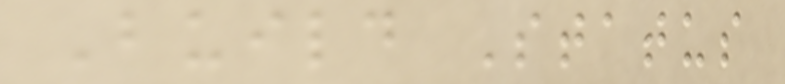Build Status
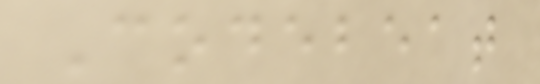Codebeat
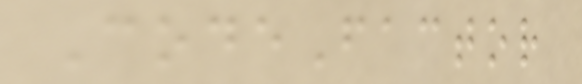CodeFactor
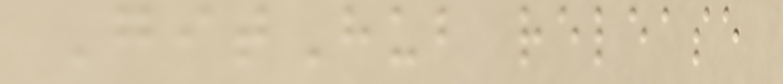GitHub release
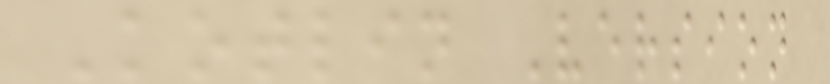Kotlin Version
